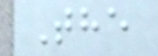The
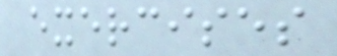exercises
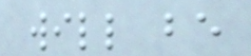will be
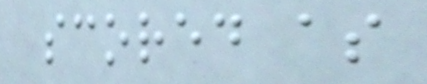scored as
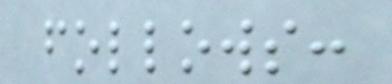follows:
